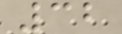32
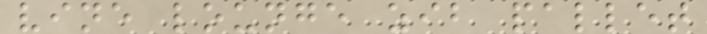vine lounge zib pallet
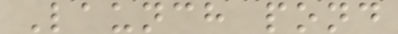Launch pond
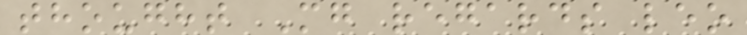thought Mg regards leo
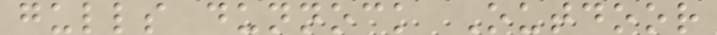gulls dunnock Outdoor
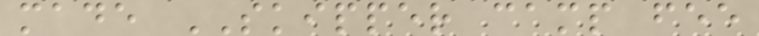made SKIPPER camp fee
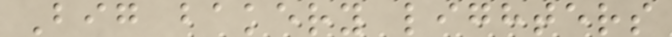Big bakery lighters
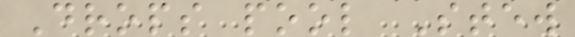Drops pool Stew
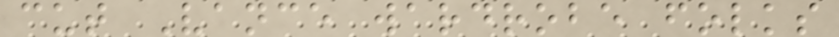cut Vance wardrobe folks
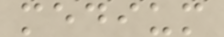medium
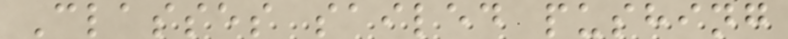Classes sailed pushing
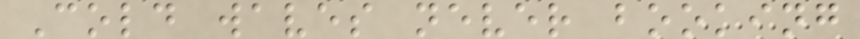Cold waves never booking
